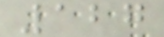127
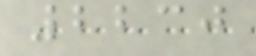2230
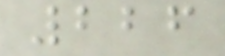226
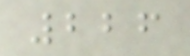226
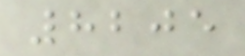8205
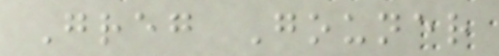Greg Gouner
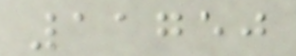11750
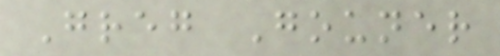Greg Gouner
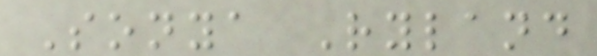Sonya Ryland
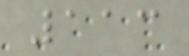113
